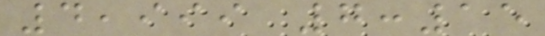4,999 7:15
